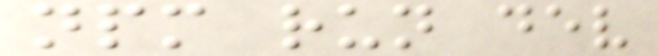npm run dev
